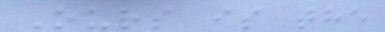Ours is the
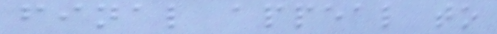final appeal to
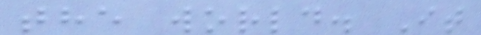the world. It
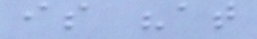is "at
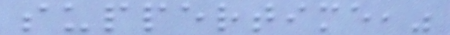suppertime,"
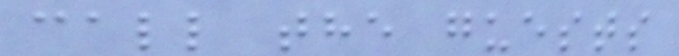call the guests
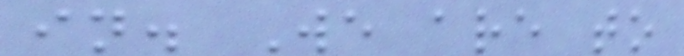in. We are to
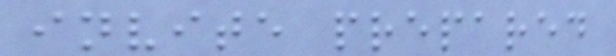invite prepared
